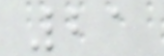21
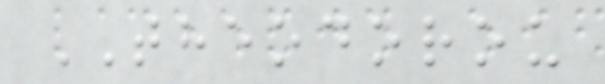THEODOROU
